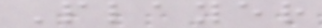Player
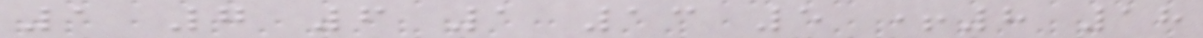1 7 6 1 13 5 +8 18
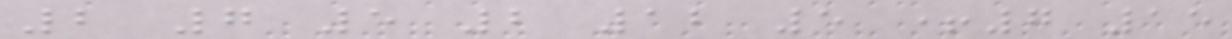2 7 5 2 12 5 +7 15
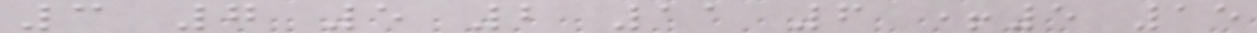3 7 5 2 11 6 +5 15
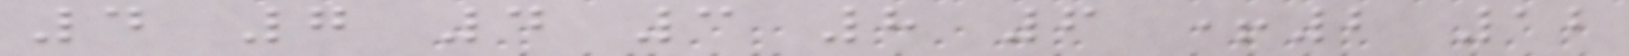4 7 4 3 8 6 +2 12
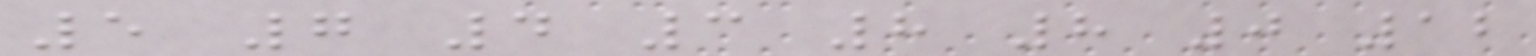5 7 4 3 8 8 0 12
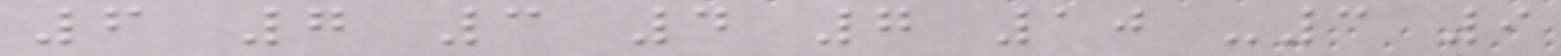6 7 3 4 7 10 -3 9
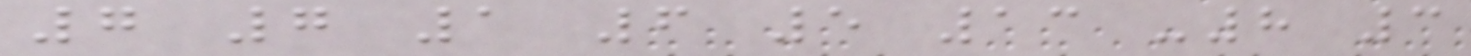7 7 1 6 5 13 -8 3
